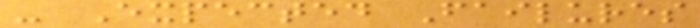- Expected Failures
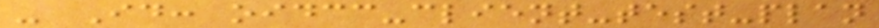- Id: oidcc-client-test-plan
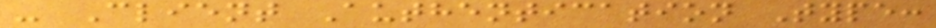- Client Authentication Type:
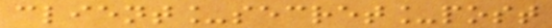client_secret_post
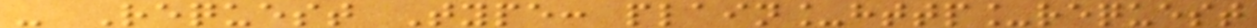- Request Type: plain_http_request
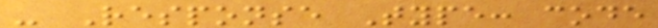- Response Type: code
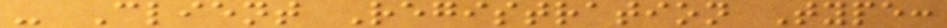- Client Registration Type:
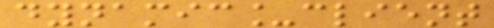dynamic_client
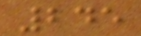245
